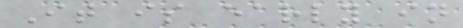It is early in
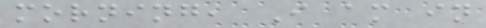morning, I am in
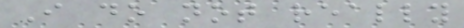I do not really
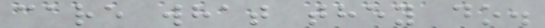care what they do.
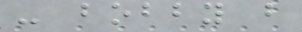- bobby b
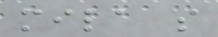mila s
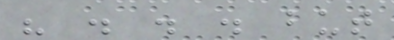" . . . but
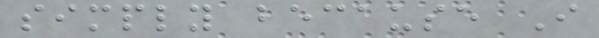simply because I
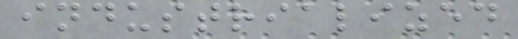industrialized
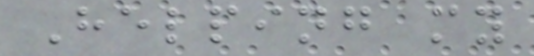Helping my
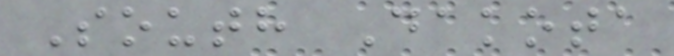South Dakota
